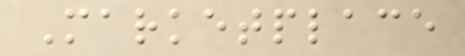Marketplace
